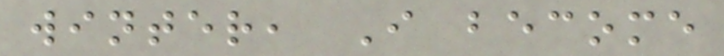winter, I become
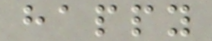happy
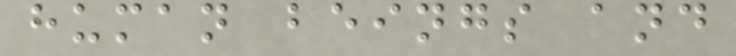human beings and
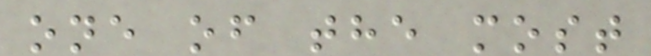one of the most
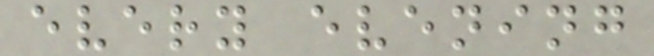every evening
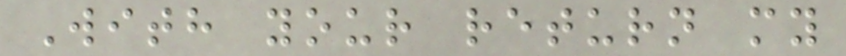With your return my
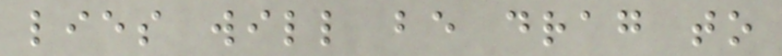lies will be drag to
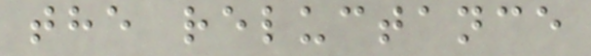the reluctance
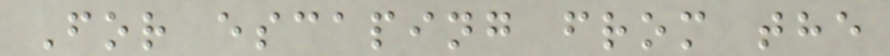For escaping from the
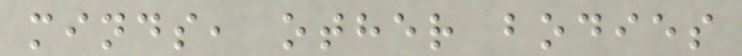minds, other bodies
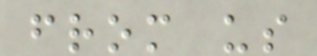from us
